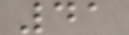41
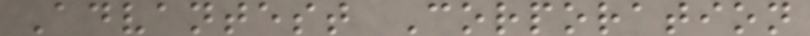Advantest Corporation
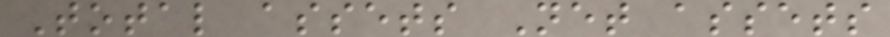Total assets Net assets
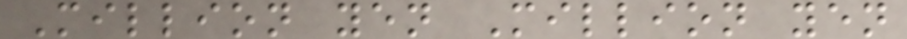Million yen Million yen
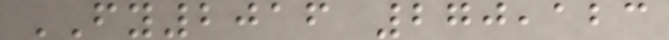FY2016 270,123
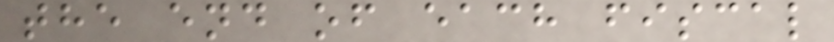the end of each fiscal
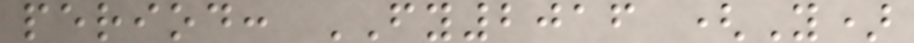period: FY2016 (Y)
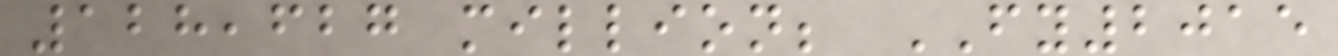128,627 million; FY2015
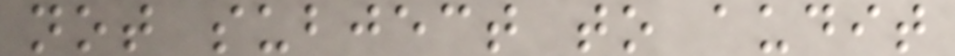not subject to audit
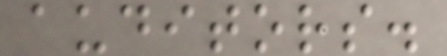auditors.
